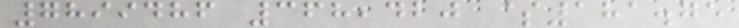7899486 368,420 $181.75
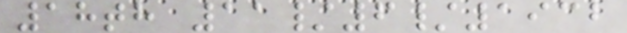18th 11/6/1932
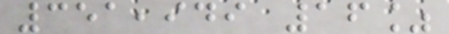351,949 16%
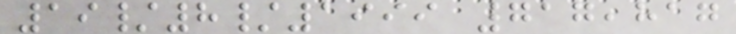19/8/1999 717,817
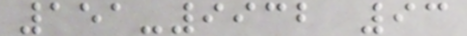151-9932 93
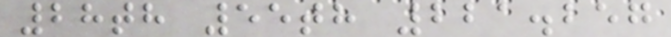28th 55th 221.257
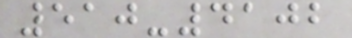510-4102
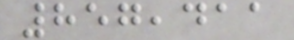857,411
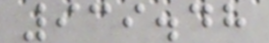939.48
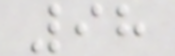98
